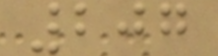207
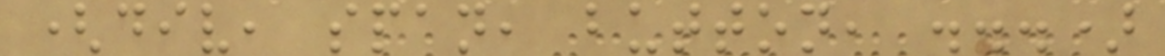(div, span, button, ...)
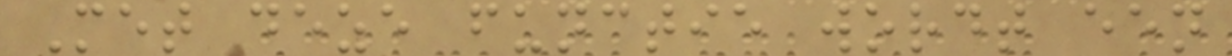Met deze functie wordt een
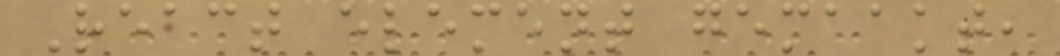React element gemaakt,
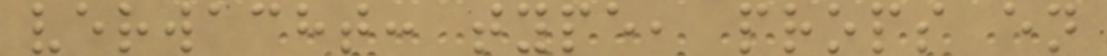verwacht: type, props en
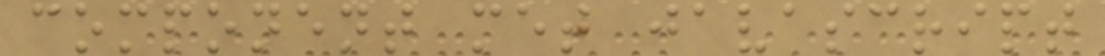component met javascript
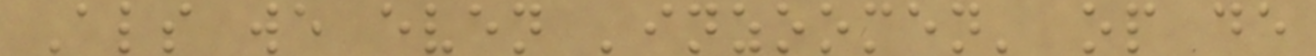Als we even 'inzoomen' op de
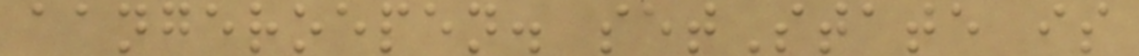aangeroepen. setState is
